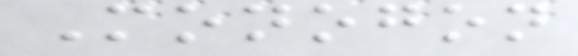Monogon
